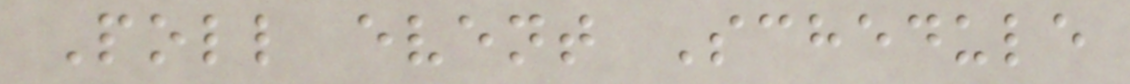Poll event Schedule
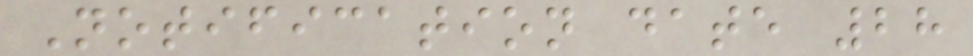Notification date 28
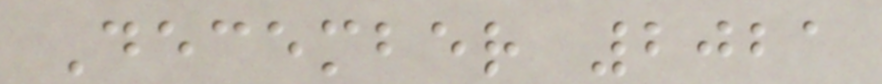December 2021
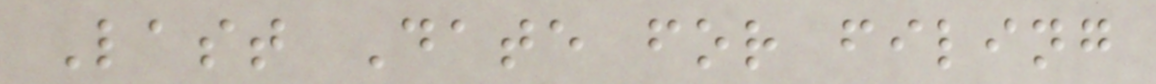Last Date for filing
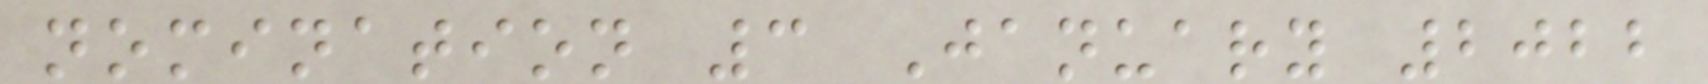nomination 3 January 2022
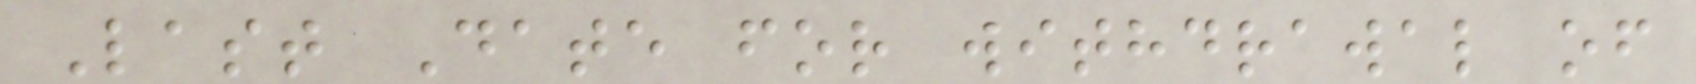Last Date for withdrawal of
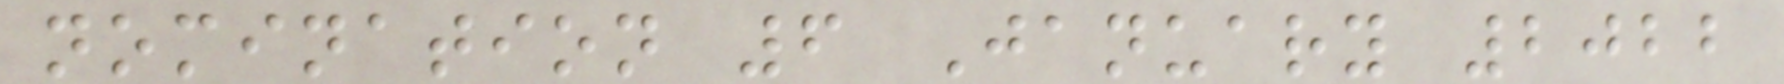nomination 6 January 2022
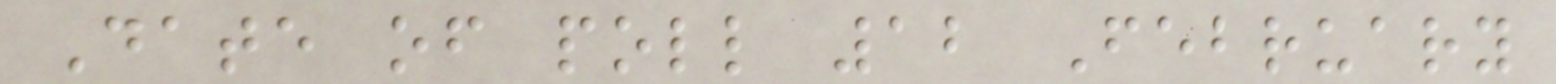Date of poll 12 February
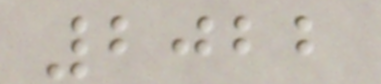2022
